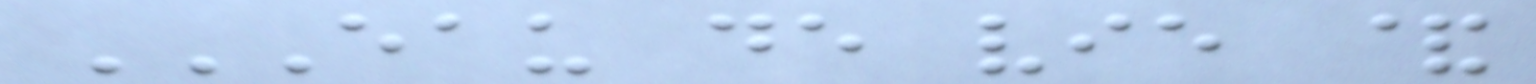EAU DE VIE &
